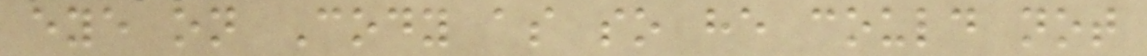eye on Cody as so he could not
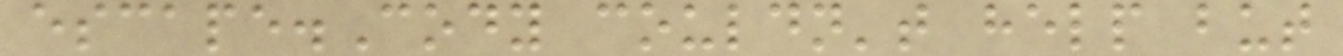escape.Cody couldn't help but
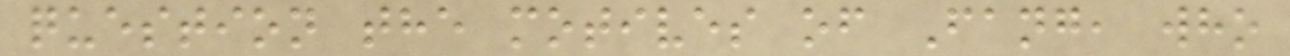question the motives of Fang, who
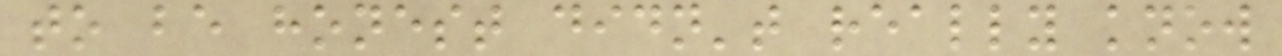to be honest didn't really know
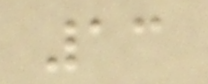13
